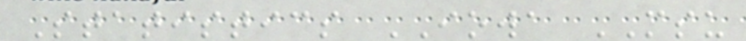Statistics IOWA MSU
